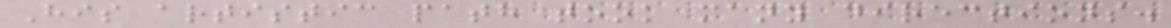His artistic path took many directions.
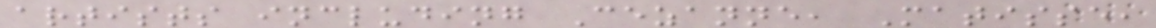artists including Cezanne, Matisse,
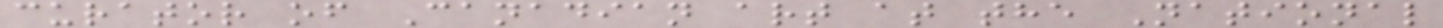curator of Canadian art at the National
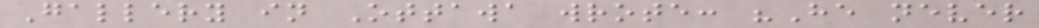Gallery in Ottawa wrote: "He never
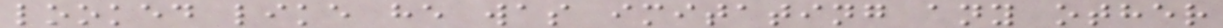looked like he was imitating any other
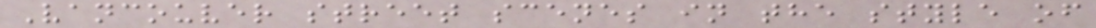Vancouver street scenes in the style of
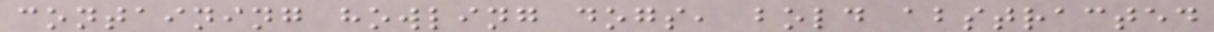containing howling dogs, bold abstracted
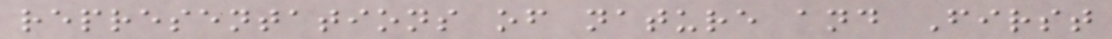representations of nature and First
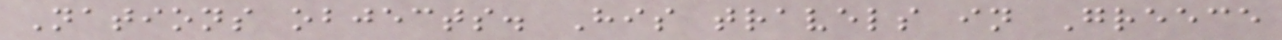Nations objects. His travels in Greece
